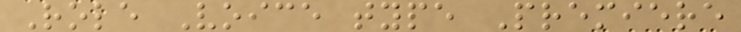Role Voice type Premiere
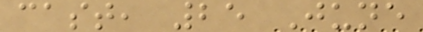cast, 25 June
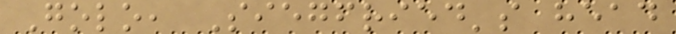Golo, Siegfried's head
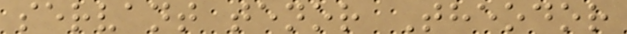servant tenor Theodor
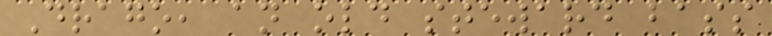Drago, an old steward bass
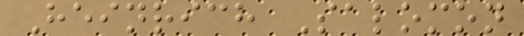Heinrich Salomon
